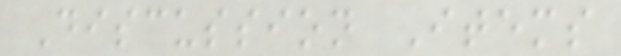Discussion Items
